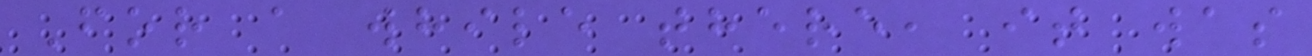For a while there, it was
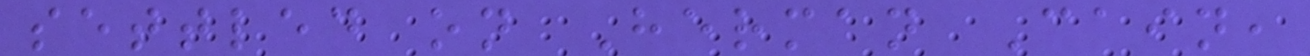settled on Herman Cain,
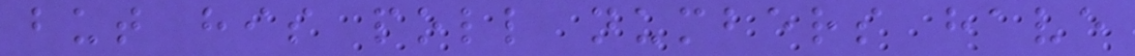but his poll numbers have
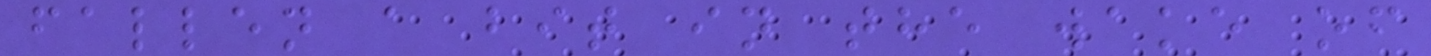fallen a bit in the wake of
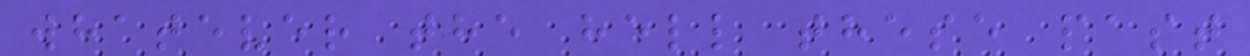whatever the hell these past
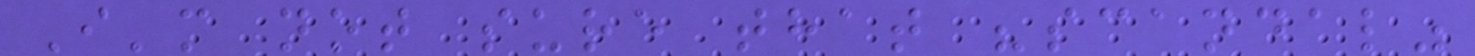I'm not sure that "scandal"
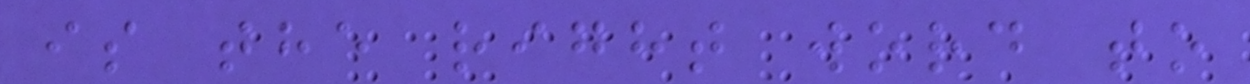is the right word to
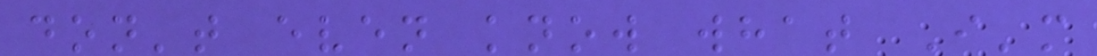don't even know what I'm
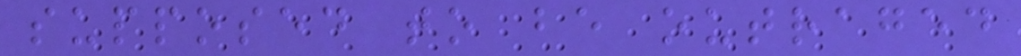supposed to be outraged
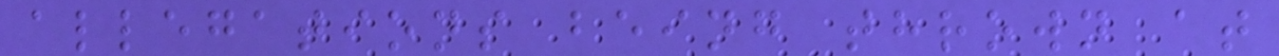allegations being thrown at
